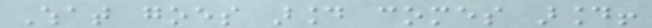What goes around comes around!
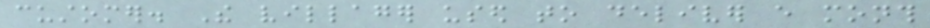customer. The villager used to deliver every month
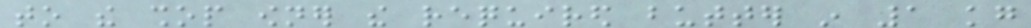to the shop owner the required butter in 1 kg
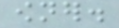owner.
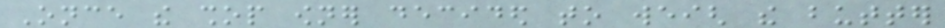Once the shop owner decided to weigh the butter
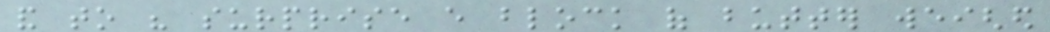and to his surprise every block of butter weighed
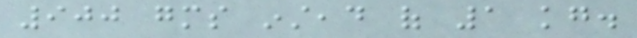900 gms instead of 1 kg.
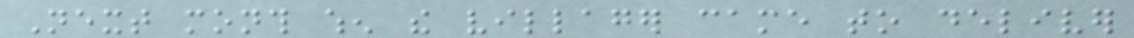Next month when the villager came to deliver
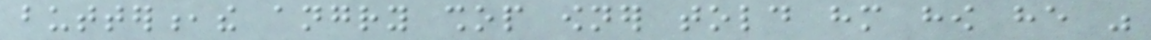butter,the angry shop owner told him how he was
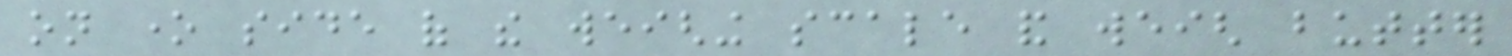on one side of the weighing scale and weigh butter
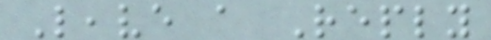Leave a Reply
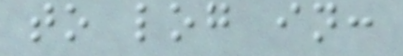to log in:
